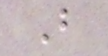B
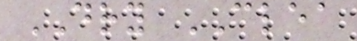DRY CLEA
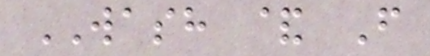WASH & F
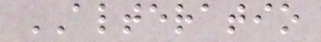ALTERATIO
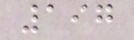197
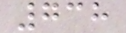738
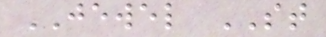JEWEL ST
